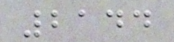2144
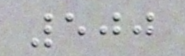500
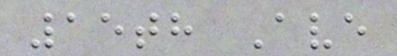15th Ave
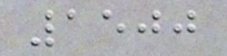1500
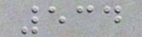534
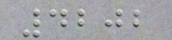4202
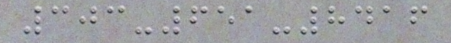303-651-8416
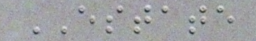ESTATE
